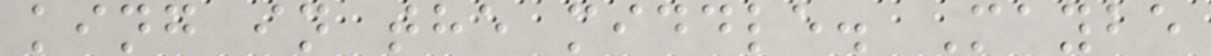king in the middle. Maybe
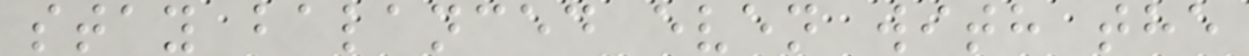stay balanced even with the
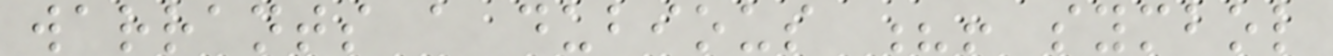warrants a dubious ?! symbol
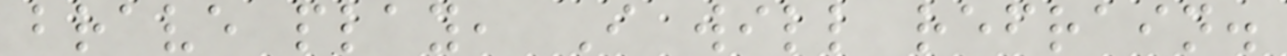brave play, I will refrain.
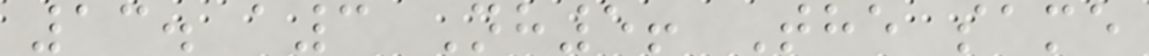13. a3 Nh5! The same
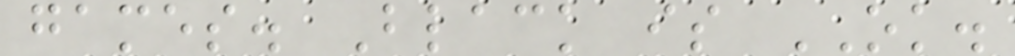games. Black is OK.
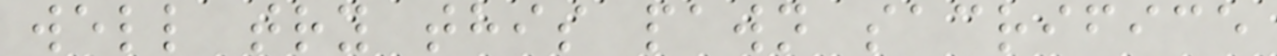well try this pawn sacrifice
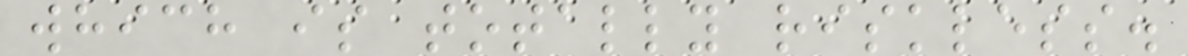which is totally riskless.
